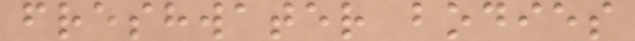freshwater bodies
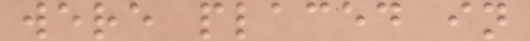were placed in
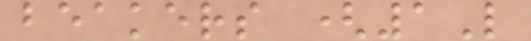beakers (1L
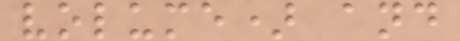volume) and
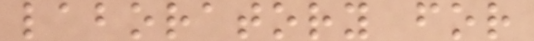laboratory for
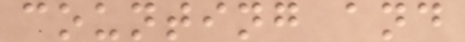counting and
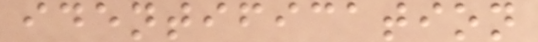identification
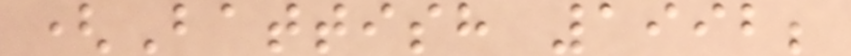(Battish 1992;
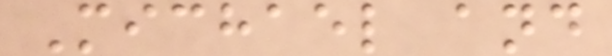Michael and
